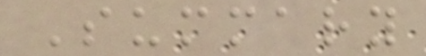Summary
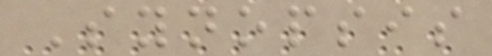Synopsis
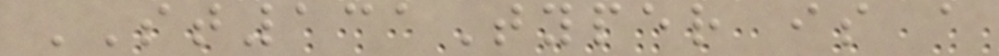ST131Typer is a
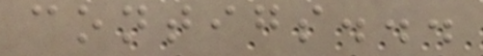contigs...
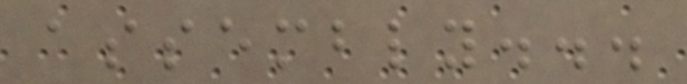assembly...
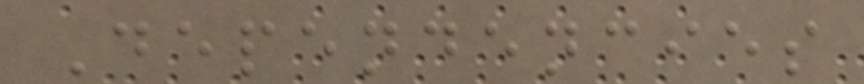Dependencies
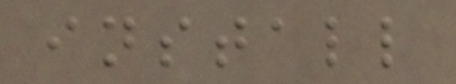install
